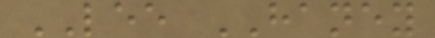LEE HANEY
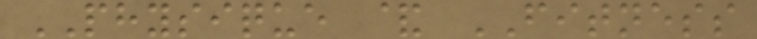PHYSIQUE & FITNESS
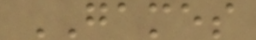GAMES
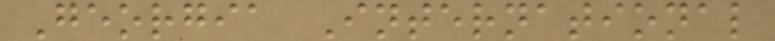Georgia International
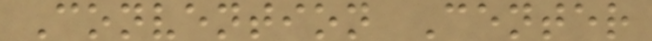Convention Center
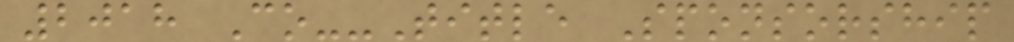2018 Co--Title Sponsorship
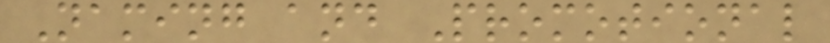Naming and Promotional
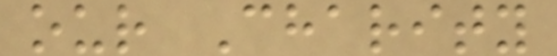our Charity
